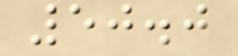50.0
